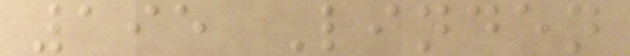195 Linden
